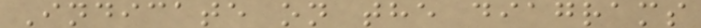Indicate on the diagrams
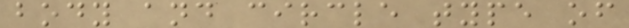body and circle type of
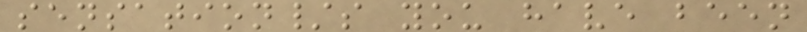sensation/s you have been
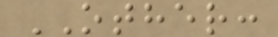OTHER:
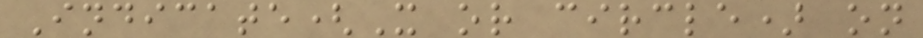Indicate(X or circle) on
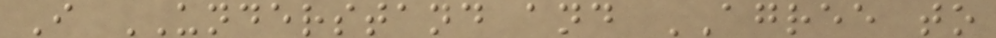I UNDERSTAND and AGREE to
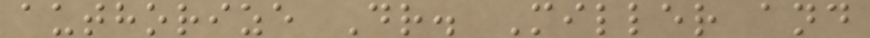authorize Dr. Miller and
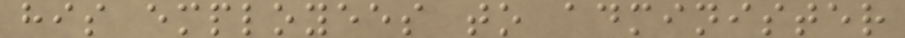his employees to administer
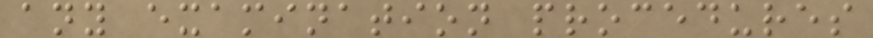any examination procedures
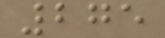275
